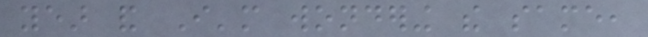year and I'm wondering the same,
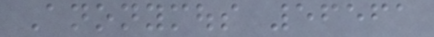Anonymous 56561
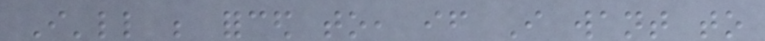I'll be forced to, if I want to
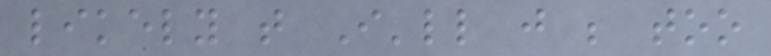likely that I'll just be too
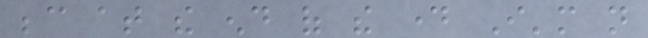because at the end of the day I'm not
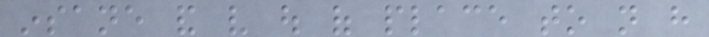insane and very out of place to not have
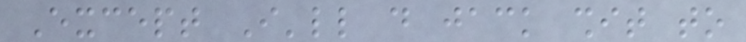Except I'll do jack shit to
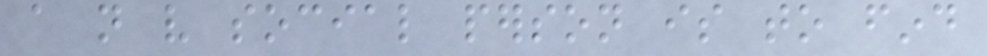a not very social person is to find
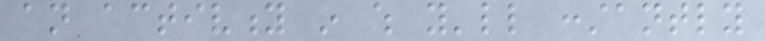an activity in which you'll constantly
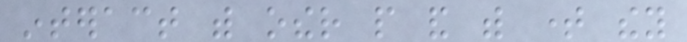interact with other people and with time they
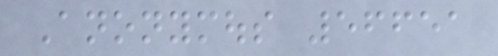Anonymous 56651
